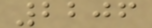2206
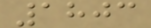1803
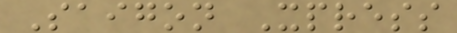Saigon Xpress
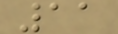11
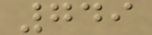749
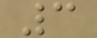3
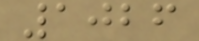1026
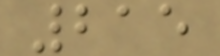215
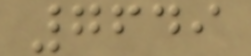7649
